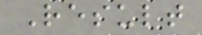Result
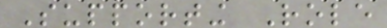Supporting Role
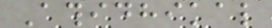Athidhikal
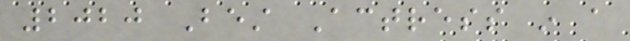2020 Best Actress in a
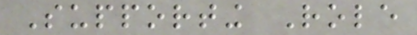Supporting Role
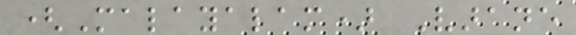(Malayalam) Varane
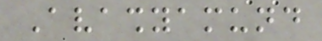Avashyamund
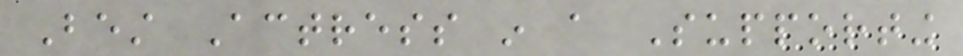Best Actress in a Supporting
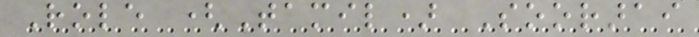Role (Tamil) Soorarai
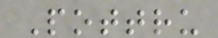Pottru
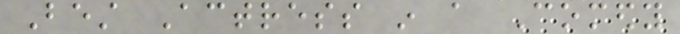Best Actress in a Comedy
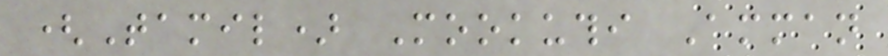(Tamil) Mookuthi Amman
